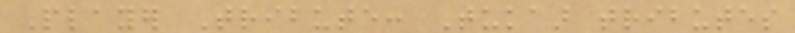Player Tribute: Tukaar tributes
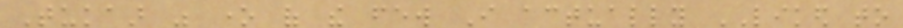Tukaar was one of the few I actually LIKED to
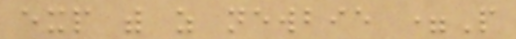exp with as newbie =P
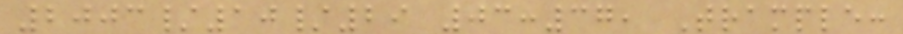2003/10/29 03:37, Trample:
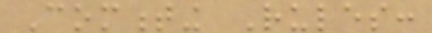Commenting Rules:
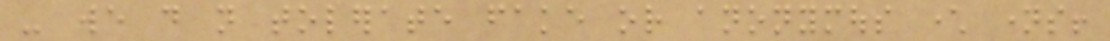- we do not tolerate fake or anonymous character names!
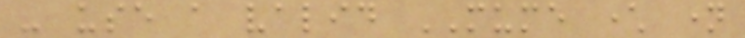- use a valid MUME character name
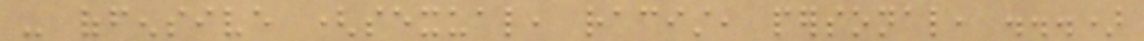- offensive (sexual, racist, personal, ...)
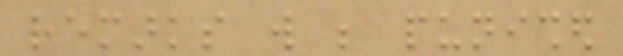remarks will be punished
